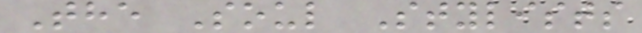The Soul Stylists
